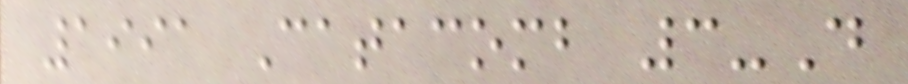1991 Catacomb 3-D
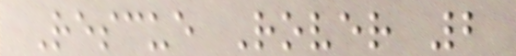Rescue Rover 2
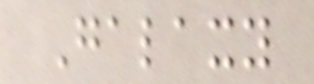Galaxy
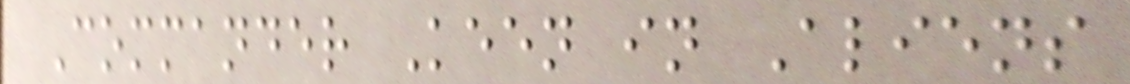Commander Keen in Aliens
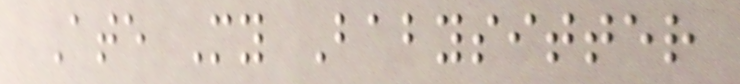Ate My Babysitter
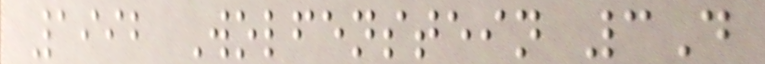1992 Wolfenstein 3D
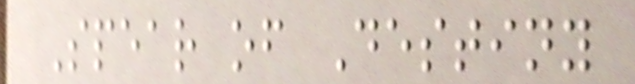Spear of Destiny
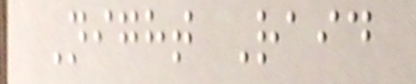Night Raid
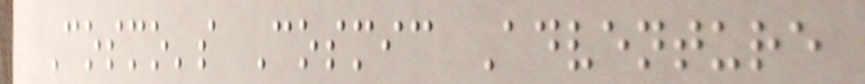Cosmo's Cosmic Adventure
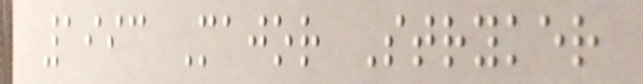1993 Major Stryker
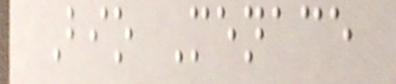Bio Menace
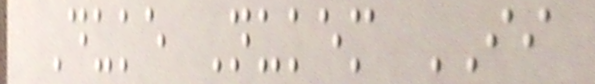Duke Nukem II
